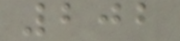202
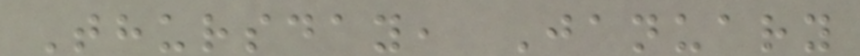Thursday, January
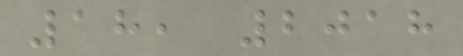18, 2018
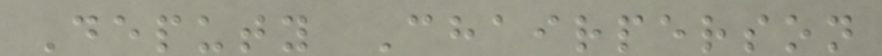Deputy Chairperson
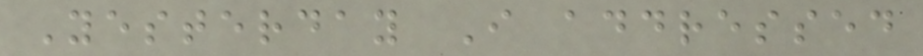Yesterday I addressed
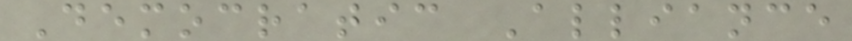Democratic Alliance
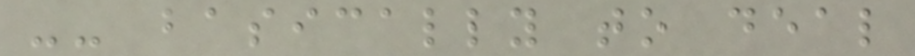-- basically to deal
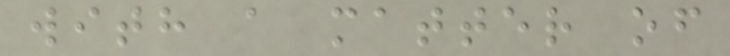with a matter of
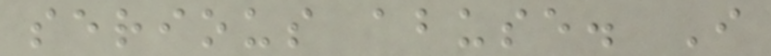serious abuse. I
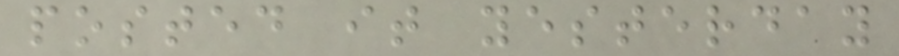posted it yesterday
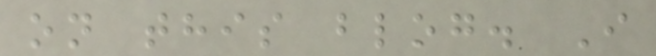on this blog. I
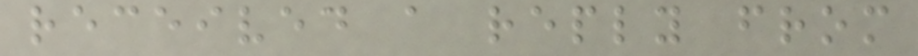received a reply from
